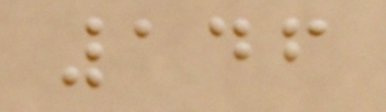146
